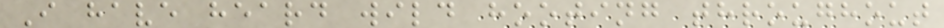I have heard wild hooting throughout
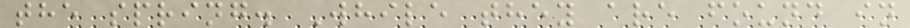the spring. While they are found in
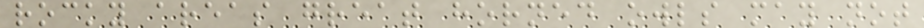rocky areas great horned owls may not
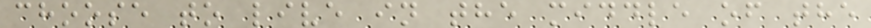choose to live in the middle of the
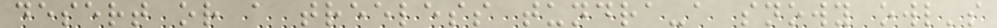desert or a treeless tundra-a snowy owl's
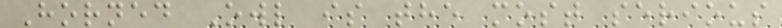Horned Owl is the most serious
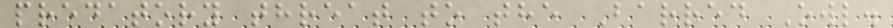predatory threat to the Barred Owl.
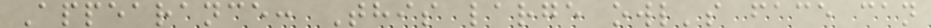Appearance: This large owl's face can
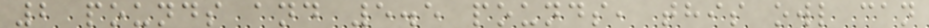2 pounds and 5.5 pounds, this owl can
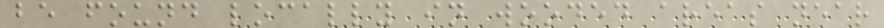be found locally in wooded areas near
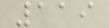119
